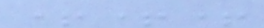+++
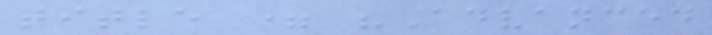title = "Advanced
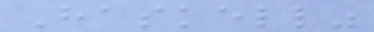Haskell"
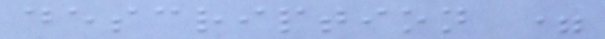description =
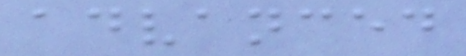advanced
